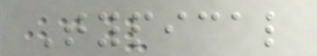Typical
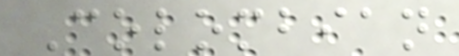Colombian
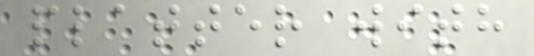platter with
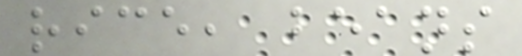rice, beans
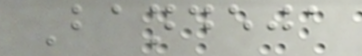Bandeja
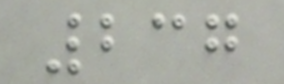237
